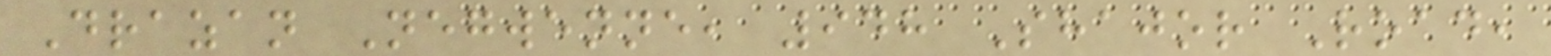Drazan Negwenne, 948 Shajor Road,
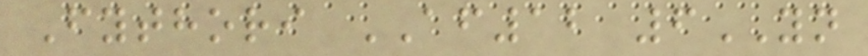Fythori AF12 6YN
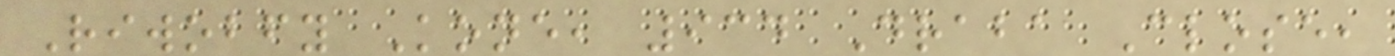Riwobfy Kone, 934 Draba Close,
